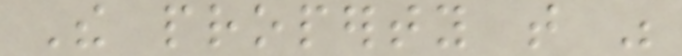The property that was
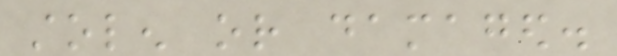stolen or damaged.
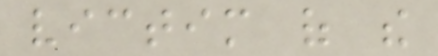victim of the
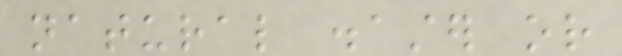natural disaster or
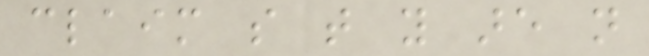claim so that you are not
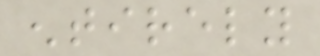entirely
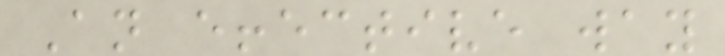An effective way
